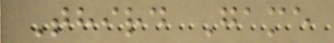Third Game
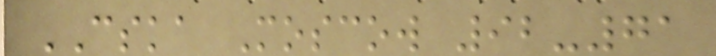CSKA Moscow 92-71
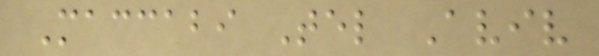Maccabi Tel Aviv
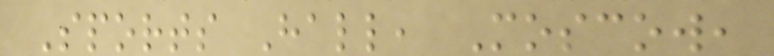Sports Hall, Moscow,
